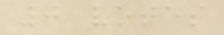0 votes
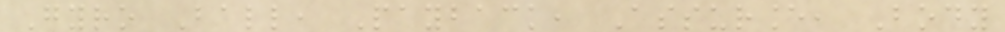Gyro Ball, Payback, Assurance, Body
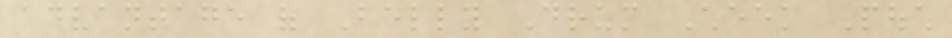advantage of Belly Drum Cheek Pouch
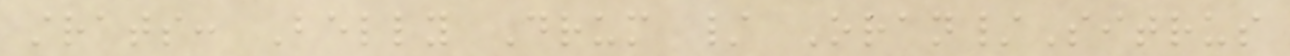strats: Belly Drum / Oran/Sitrus
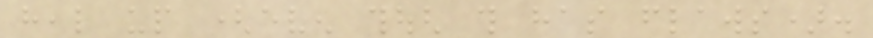heal up (even though this has flaws).
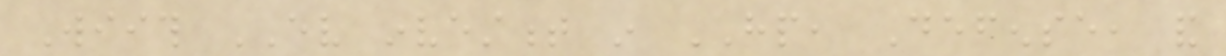Wiith EV investment in HP, Defense, and
